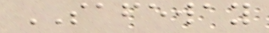SAFEWAY
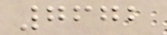7672
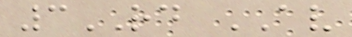3RD AV
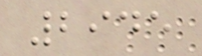2945
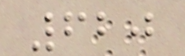620
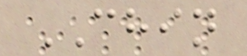CHIN
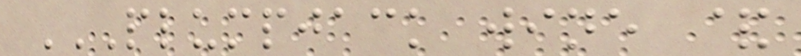PLUMPJACK WINE &
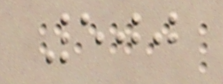500
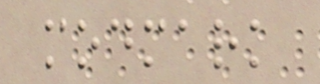modmark
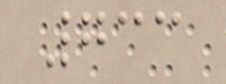733
